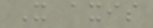X axis
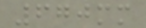670mm
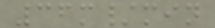36m/min
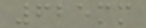625mm
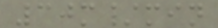30m/min
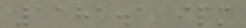1181.1 ipm
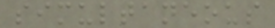simultaneous
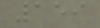159
